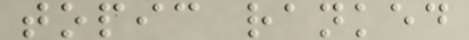topic ranked
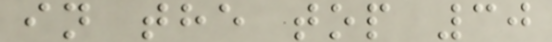in the top 30
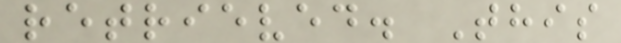retrieved. This
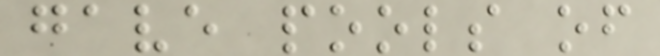gave pools of
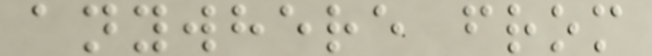anywhere from
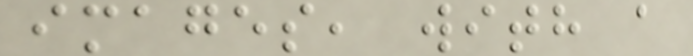images, with a
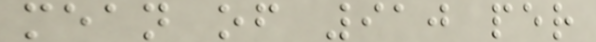mean of 910 per
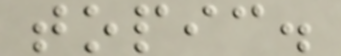topic.
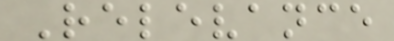Relevance
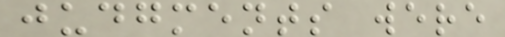judgments were
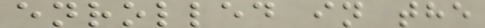enrolled in the
